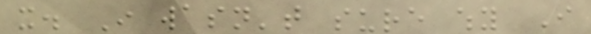it. I wasn't sure why I
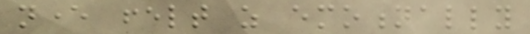never felt as emotionally
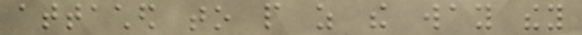attached to people as the way they
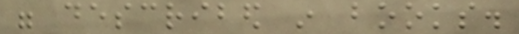were described in books.
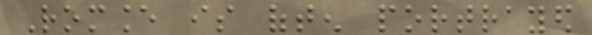Romance is often portrayed
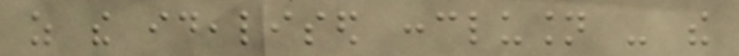as the idealised conclusion - the
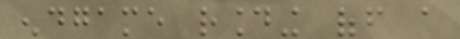endgame rounding off a
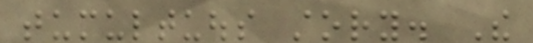tumultuous story. The
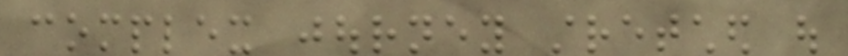complex journey stretched out
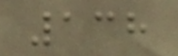138
